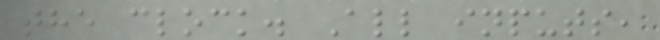the clock. All inputs,
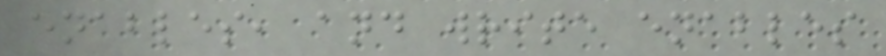enables, and write enables
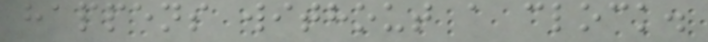happens without a clock.
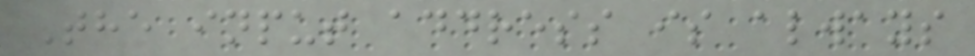The input address is always
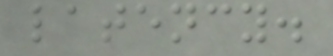latency.
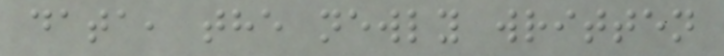data, the newly written
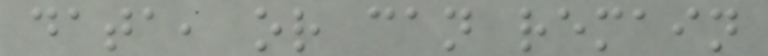data, or can remain
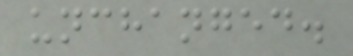unchanged.
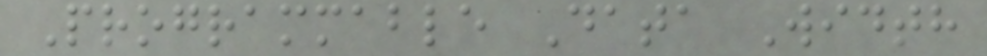Programmable Data Width
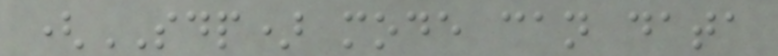(SDP) mode can data
